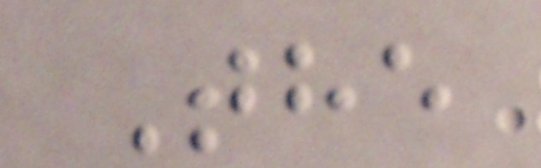The
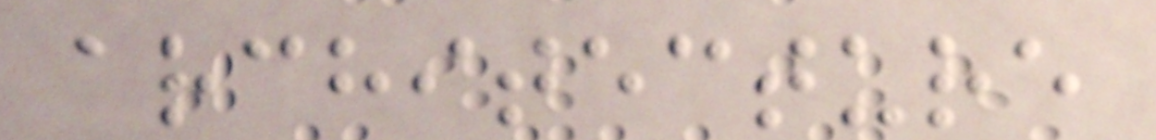architecture
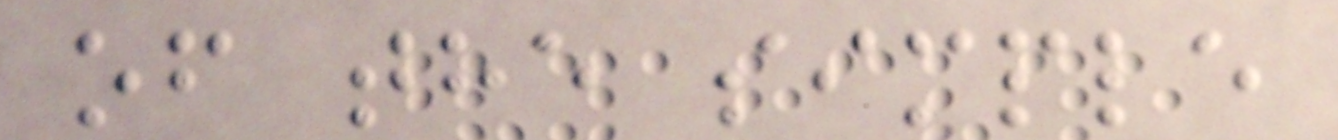of the simple
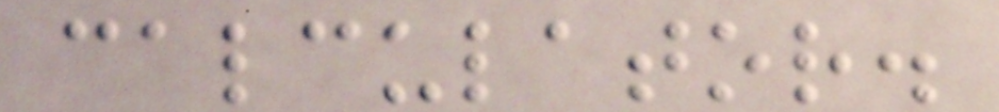calculator.
